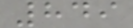849
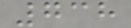738
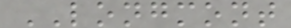LONGMONT
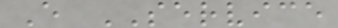E SERVICE
